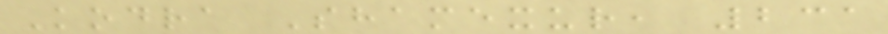Kodra Shamexur, 231
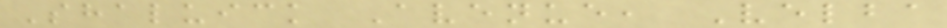Shaluick Avenue, Velba
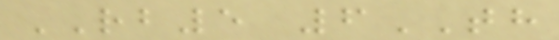RB5 6TH
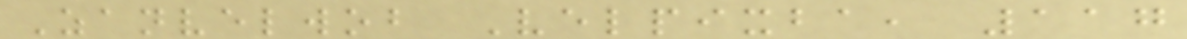Zanvelwob Velpixba, 117
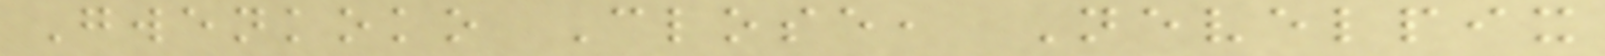Gwenkoko Close, Nevelpix
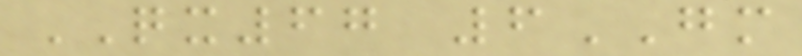QX67 6GM
